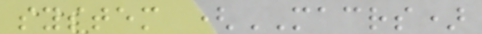system (MACRS)
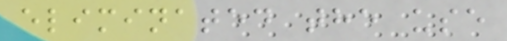eliminated the use
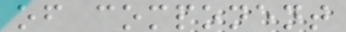of component
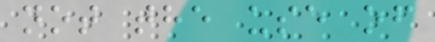not the use of
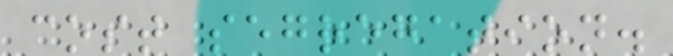cost segregation.
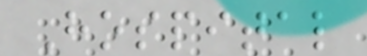Hospital
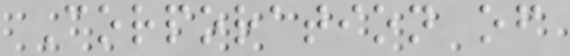Corporation of
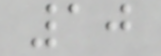10
